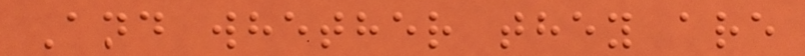And whether they are
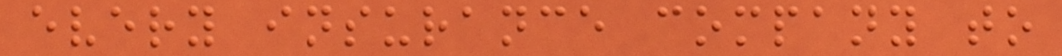every insurance company to
